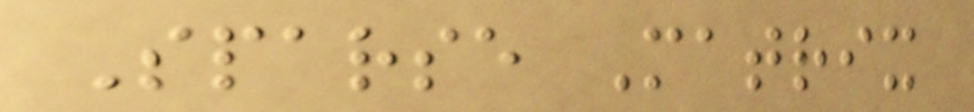Sparse Matrix
